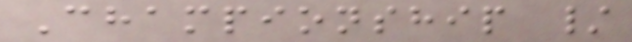Championship /
